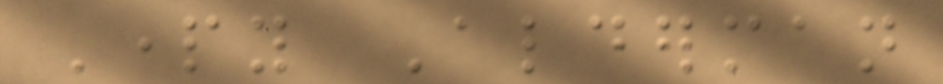Party Alderman
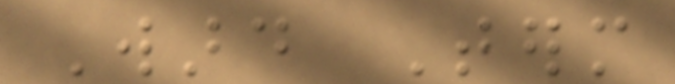Ward Term
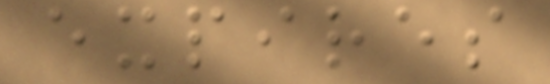expires
